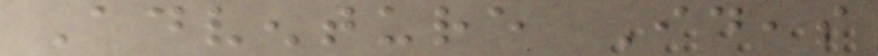Adventure Ideas
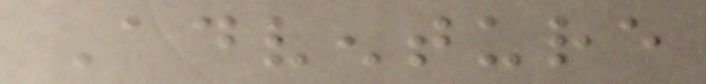Adventure
